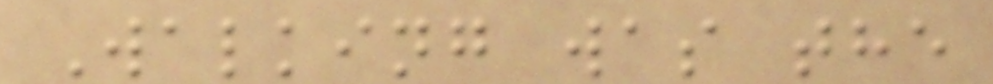Walking was the
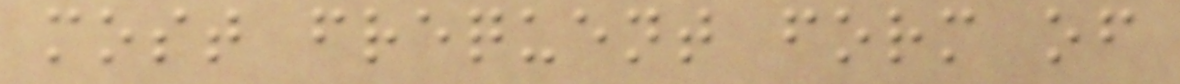most frequent form of
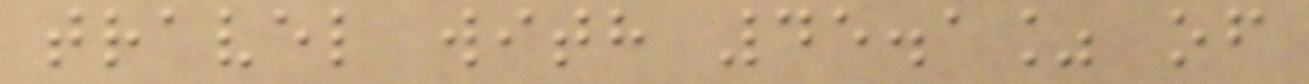travel with 45.1% of
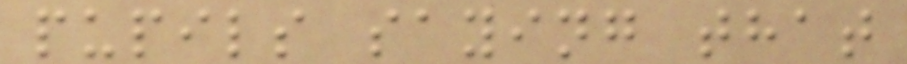pupils saying that
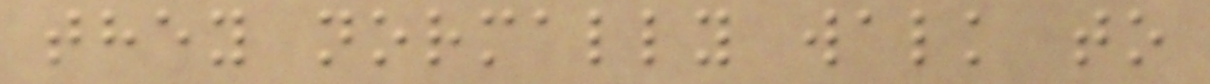they normally walk to
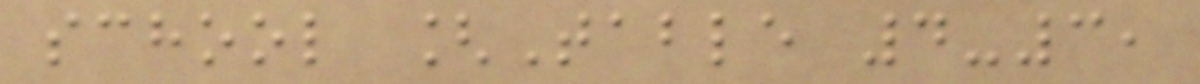school [Table 4-3,
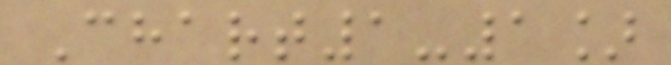Chart1-1]
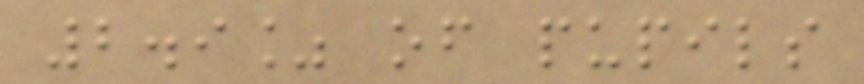2.9% of pupils
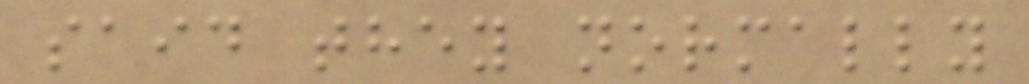said they normally
